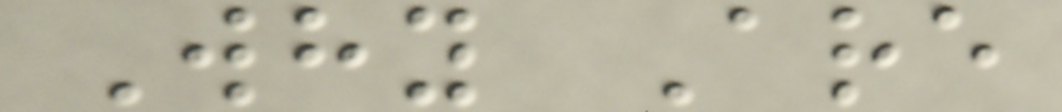Why Are
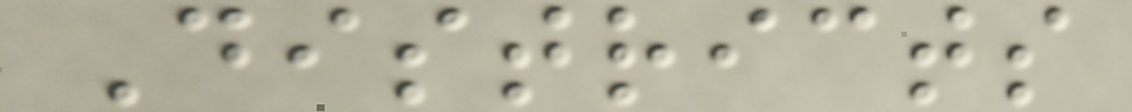Districts
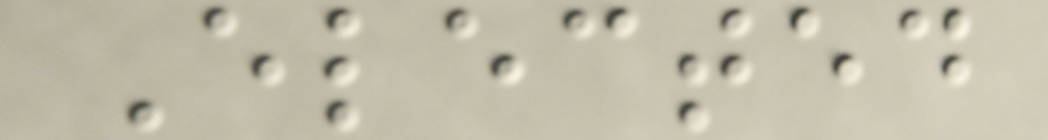Elected
